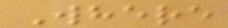Where
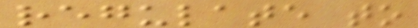regulate to
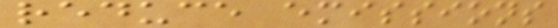reduce emissions
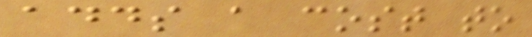adds a cost to
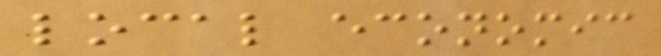local economic
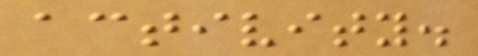activity.
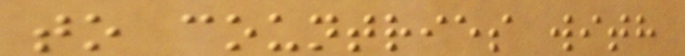to countries with
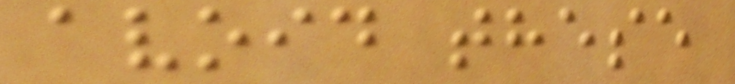avoid these
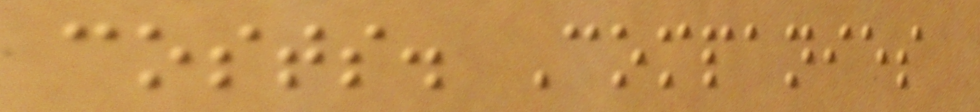costs. Companies
